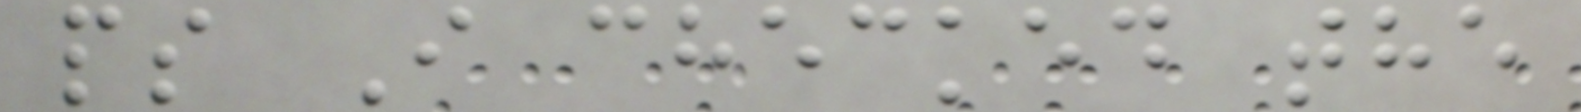ps I checked the
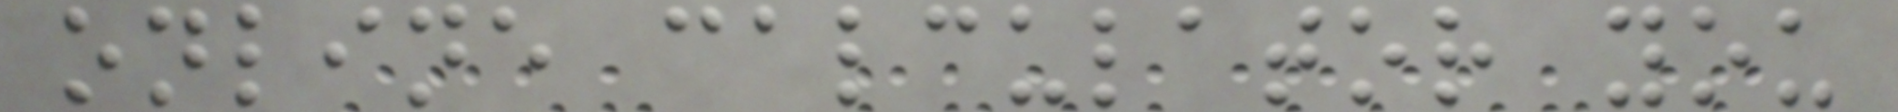online calculator you
